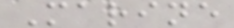Marine
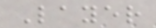Layer
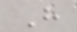H
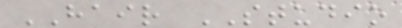HAIR STUDIO
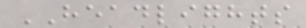HEADLIGHTS
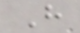H
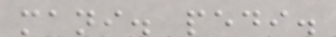mani. pedi.
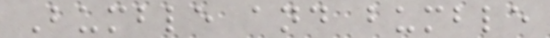Bumble and bumble
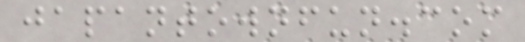japantownfun.com
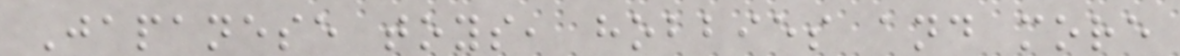Japanese toys, hobbies and more
